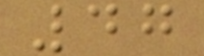47
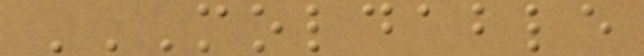MOLDABLE
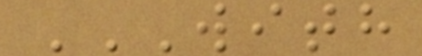WITH
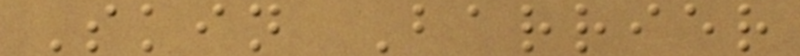Skin Barrier
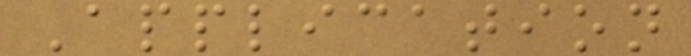Application
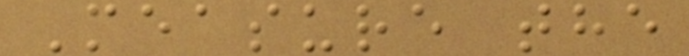Measure the
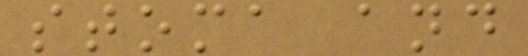stoma and
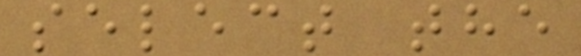select the
